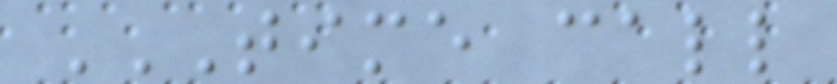TIME CALL
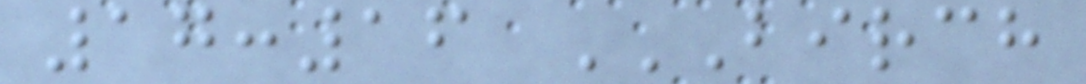17:16 BIRCH
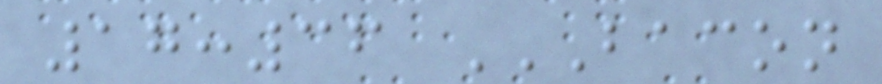17:36 BACON
